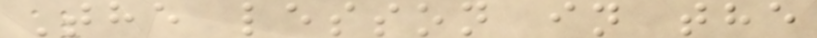The lesson in the
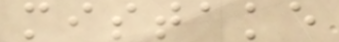mistake
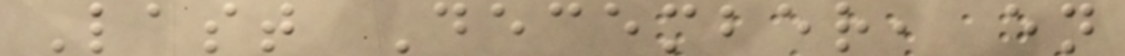Last December, en
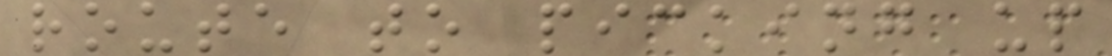route to picking up
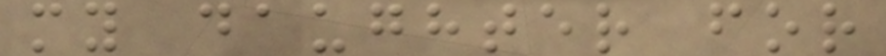my daughter for
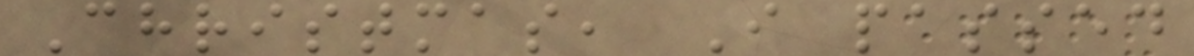Christmas, I passed
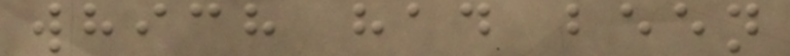which had been
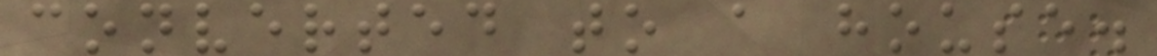converted to a house.
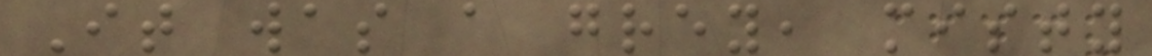It was a grey, misty
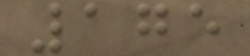175
